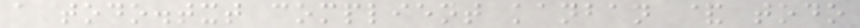a todo.txt complient kanban & todo
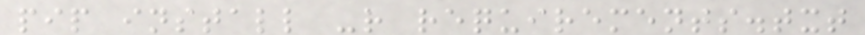pip install -r requirements.txt
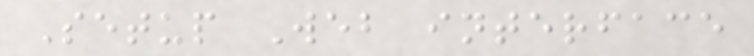Setup Web interface
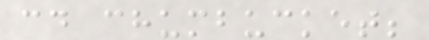cd chumbucket;
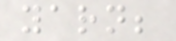yarn;
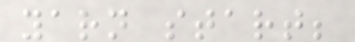yarn start;
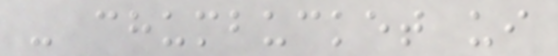- chumbucket ui
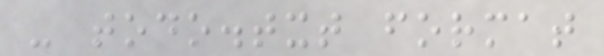- todo.txt format
